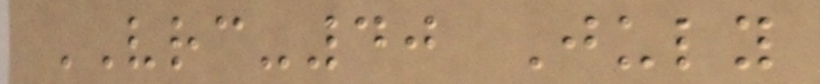VRC-40 July
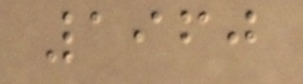1960
